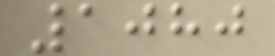1080
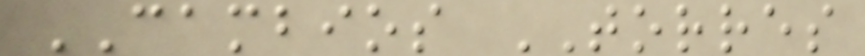CAMBIOS TORRES
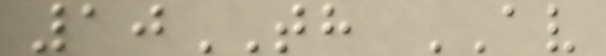10TH AV
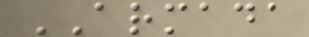ARMADA
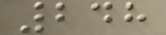248
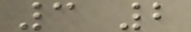3 2
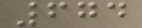674
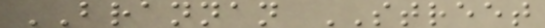BRANNAN STREET
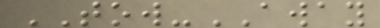TOW-AWAY
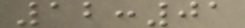12:01
